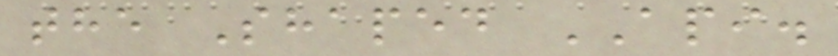the Shaped API.
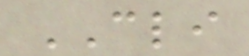CLI
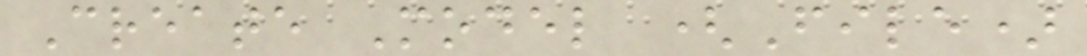Create Model (File)
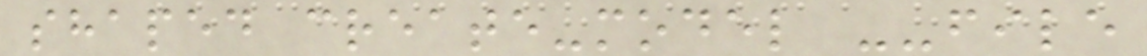shaped create-model --file
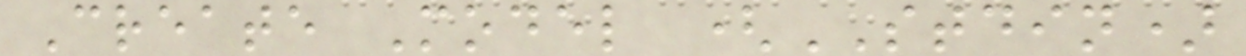Create Model (STDIN)
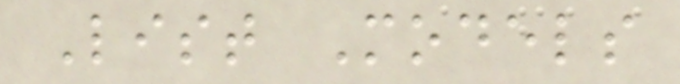List Models
